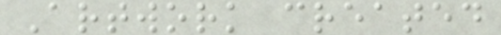Artwork created
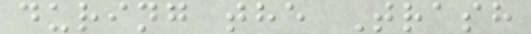during the Trash
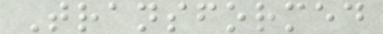Transformed
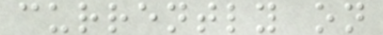currently on
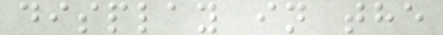display in the
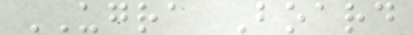UGRA Board
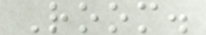Room.
